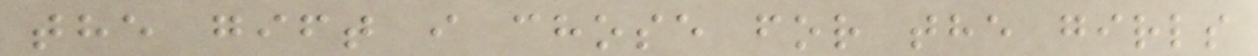the gift i chose for the girls
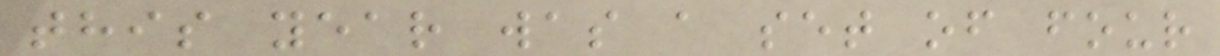this year was a set of four
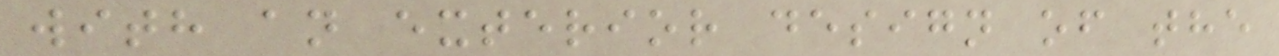with an exterior design of the
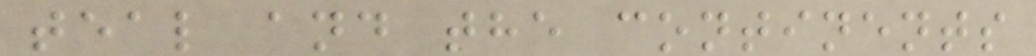teal and the continents
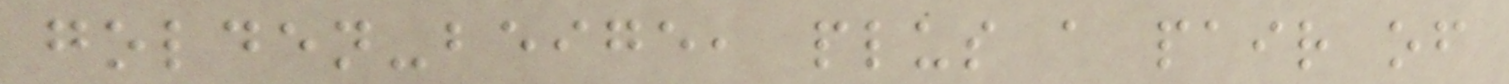golden-beige, plus a pair of
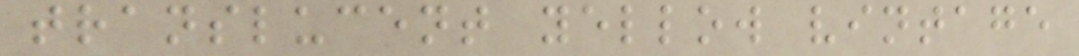translucent yellow vintage
